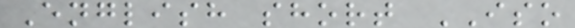English short ISO
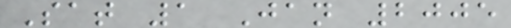Sat 1 Jan 2005
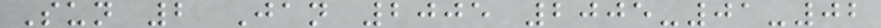Sun 2 Jan 2005 2005-01-02
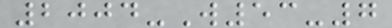2004-W53-7
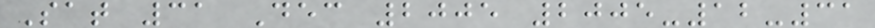Sat 31 Dec 2005 2005-12-31
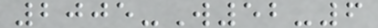2005-W52-6
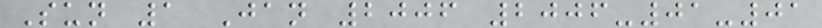Sun 1 Jan 2006 2006-01-01
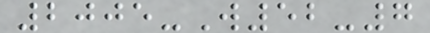2005-W52-7
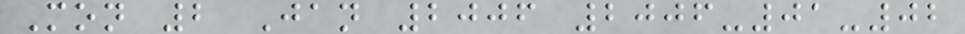Mon 2 Jan 2006 2006-01-02
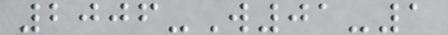2006-W01-1
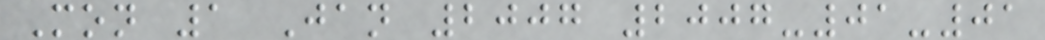Mon 1 Jan 2007 2007-01-01
